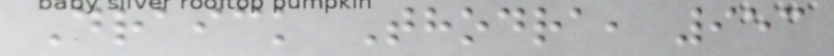Draick Thodra, 953
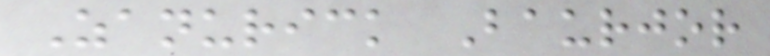Zanurick Baurjor
